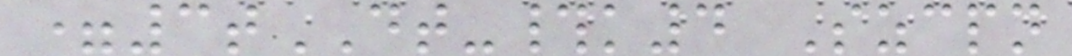=3tDT-#k4 Szcpn
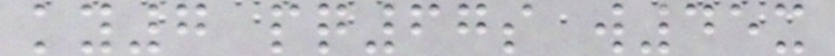ky7 pq67s w45x
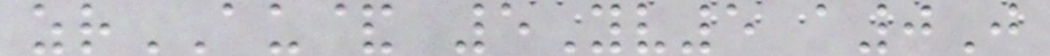zrAU& 5Yv5 a0J
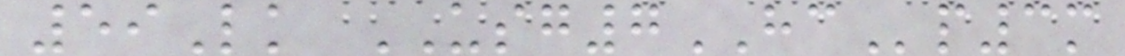59Lk USG7HCp3m
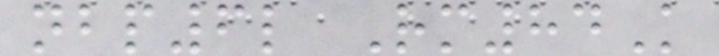nbp6l Rm84K
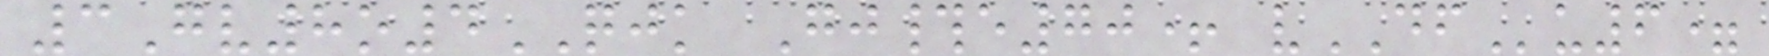3Gv8o4QJK Gj#e70+ vDFu6=
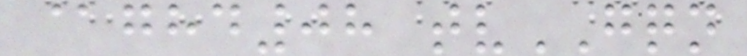@ghd08 tvGQN
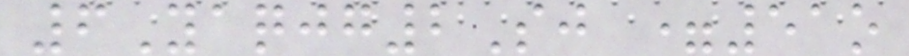6Yaqjg2Sj =51o
